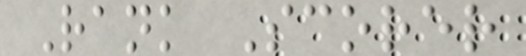Rank Scorer
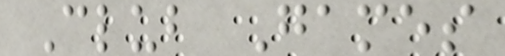Club Games
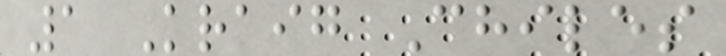1 Kraig Chiles
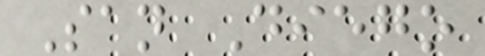San Diego
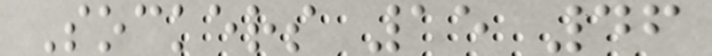Sockers 15 46
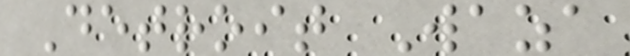Detroit Waza
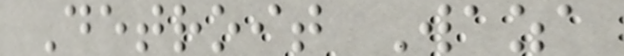Detroit Waza
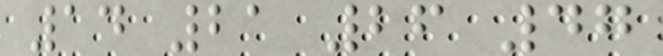14 21 26 47
